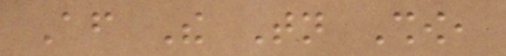After The Tonight Show,
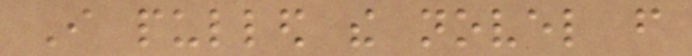I pulled the novel from
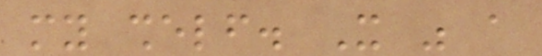my shelf. It was a
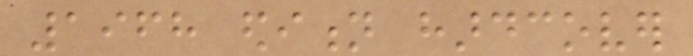1968 edition hardcover
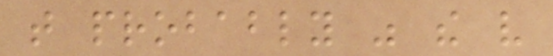that probably was the very
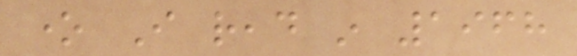one I read in 1968
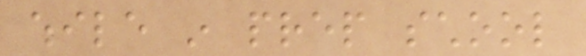while in prep school
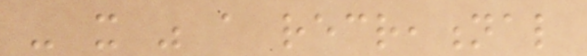- it was a recreational
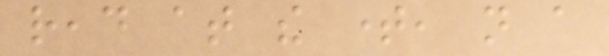read at the time, not a
